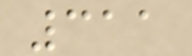311
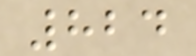824
